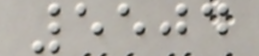5504
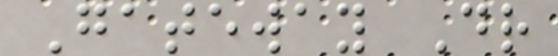Gateway Dr
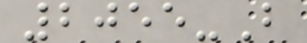2055-B
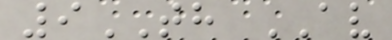9TH AV
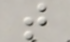t
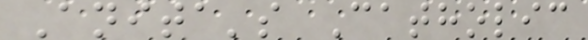Anita's Catholic
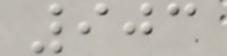903
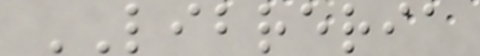LIBRERIA
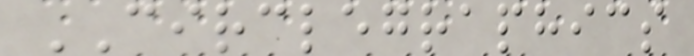CIRCLEGRAPHICS
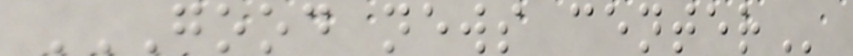GOOD NEWS CENTER
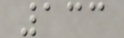133
